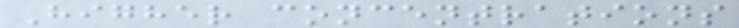Higher concentrations
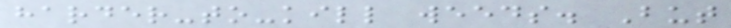harder-to-kill weeds. But
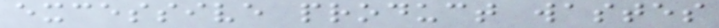excessive product wastes
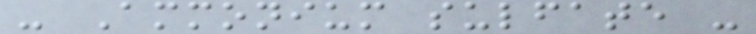- Ammonium sulfate -
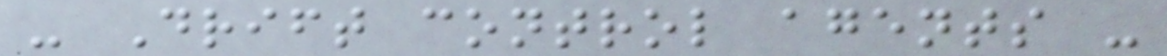- Drift control agents -
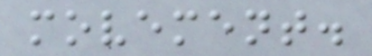movement.
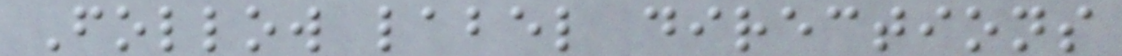Follow label directions
